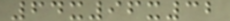64x96x32
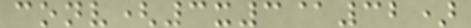conv(3x3@32)
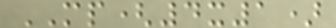MP(4x1)
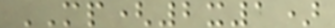MP(2x1)
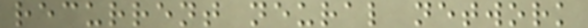recurrent neural network
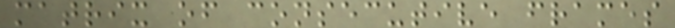matrix of consecutive frames
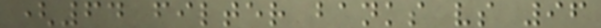(64 filter banks vs 96
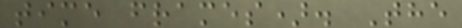time frames). The
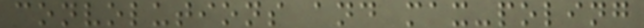convolutions and max-poling
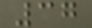37
